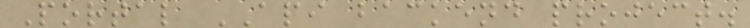Portal API backend project.
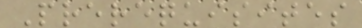Prerequisites
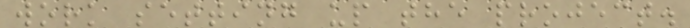work setting up the project.
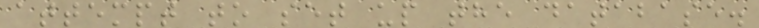attempt to set up the database.
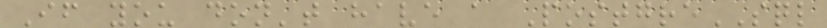If you don't have a PostgreSQL
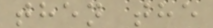then the
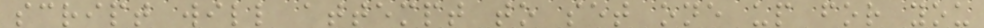script will attempt to set one up for you
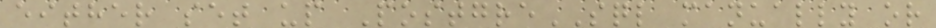either set up PostgreSQL manually or
